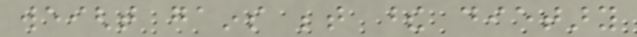weight gains between these dietary
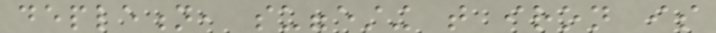depletion, suggesting that iron is
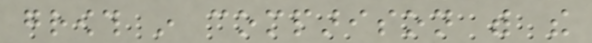growth in comparison with the
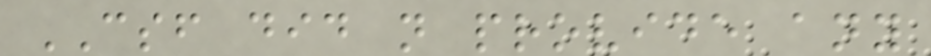CSF did not provide any
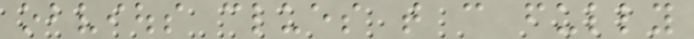obvious clues that can fully
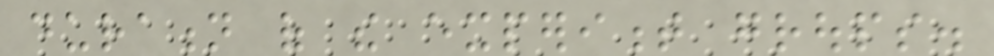duration of the experiment groups.
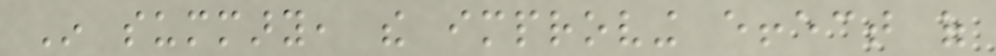In summary, the improving effect of
